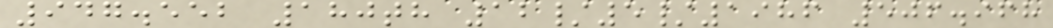947.552 180th 12/5/1986 506.968
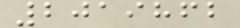2019862
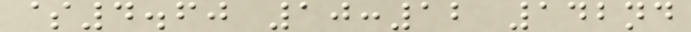$4.60 10:12 142nd
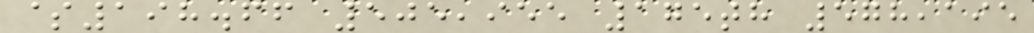$198.66 505,955 175th 578,195
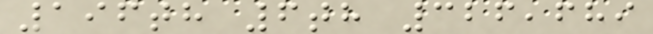196th 6th 326,689
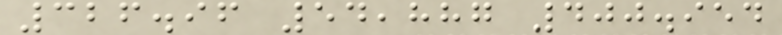326.96 54,887 400.954
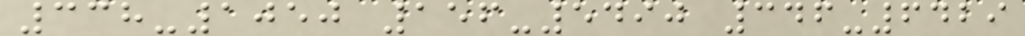338-1050 156-5490 346-6429
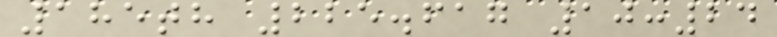185th 225.617 10:24
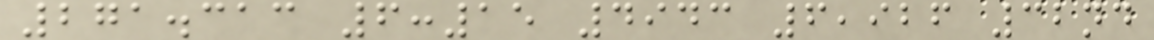271.313 6:15 4943 6,926 32nd
